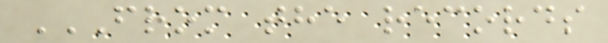FROM THE RECORDS
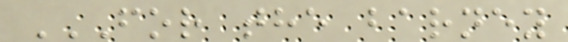FOR THE BARNEY
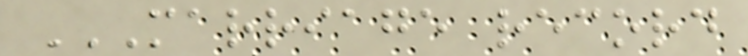MARRIAGE RECORD
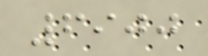6900
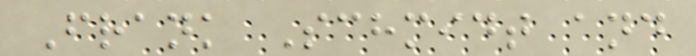Frank Schmidt and
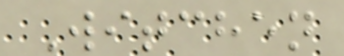Witchen
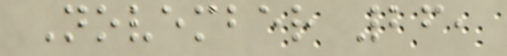November 26,
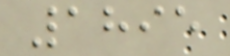1895
